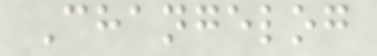Changelog
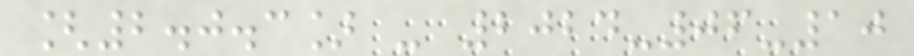[2.0.3] - 2024-06-10
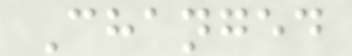Changed
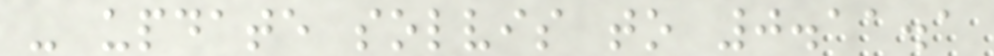- update solvis to 0.11.1
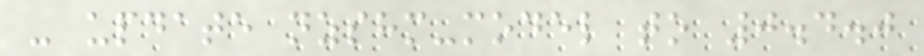- update nzshm-model to 0.4.0
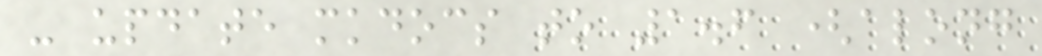- update mkdocs to 1.6 (along
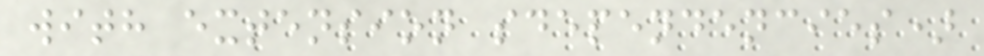with extension sdependencies)
